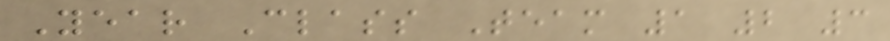Year Class Team 1 2 3
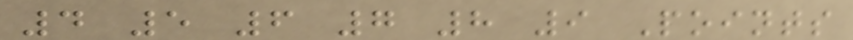4 5 6 7 8 9 Points
